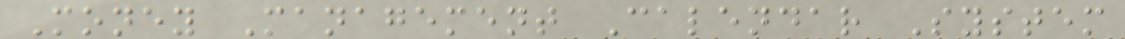Money Management Calendar System
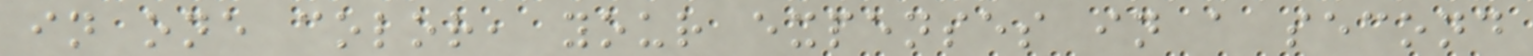in one color, your expenses in a second
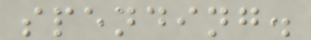spending.
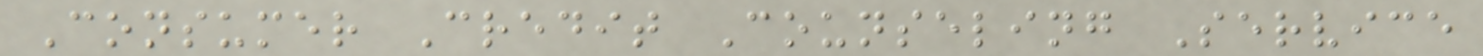Consumer Credit Counseling Service
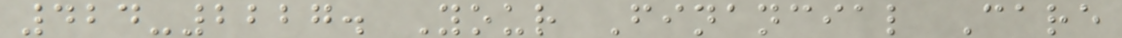424-2227. Your Financial Care
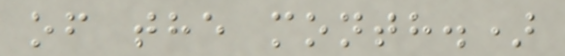of the month.)
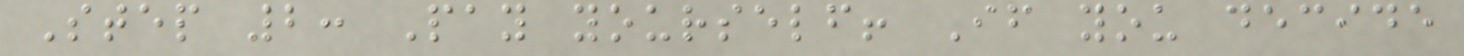Step 2: Pay yourself! If you decide
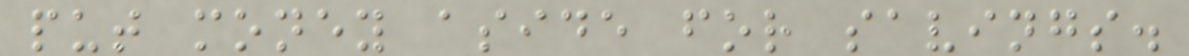put money aside for savings.
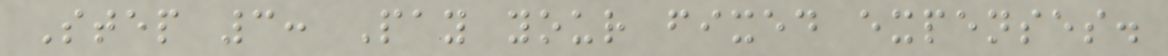Step 3: Pay your fixed expenses.
